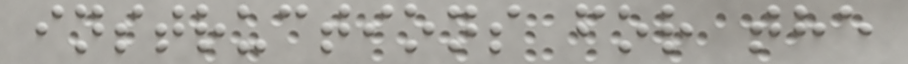instructions for the
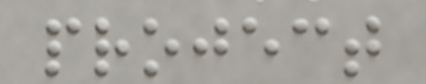project
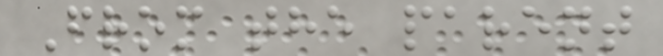From the parent
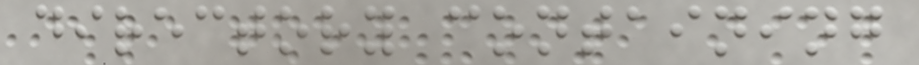directory containing
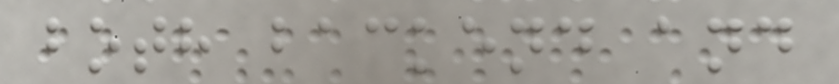both backend and
